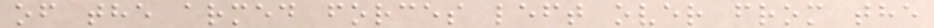of the armed forces left over from the
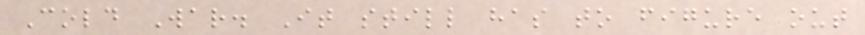Cold War. It still has to figure out
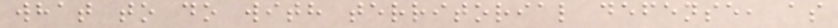what to do with territorial defense, as
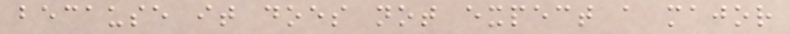because it does not expect a major
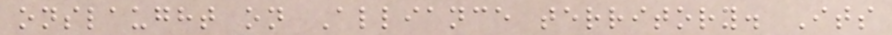onslaught on Alliance territory. Its
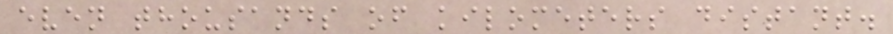even thousands of kilometers distant.
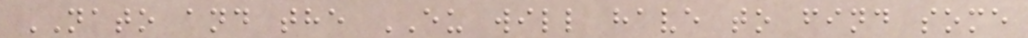NATO and the EU will have to find some
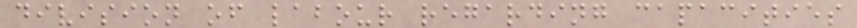division of labour regarding capacities
